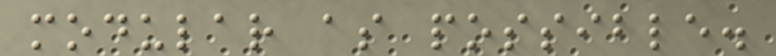modular as possible.
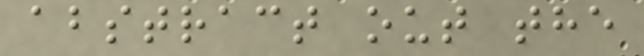abstract out the
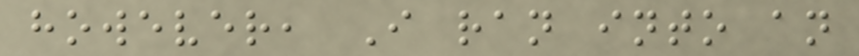however, I ran into an
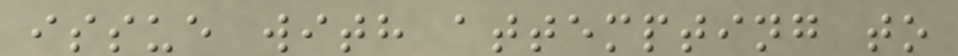issue with attempting to
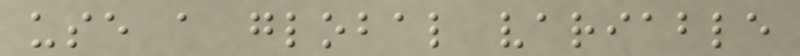use a global variable
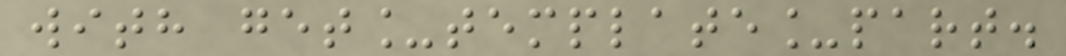with get_template_part.
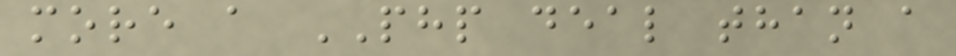more a PHP deal than a
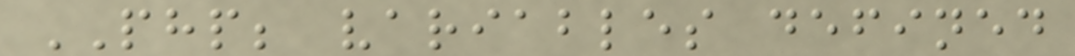PHP; variables defined
